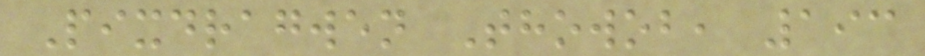Pixdragwen Thowob, 193
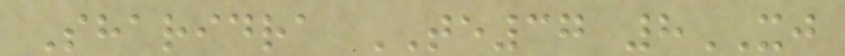Sharidra TE37 8XJ
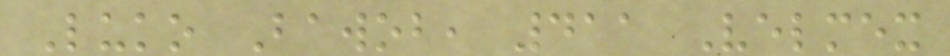Luko Bawob, 411 Velmex
